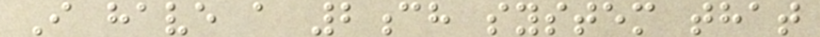I have a 2ch system that
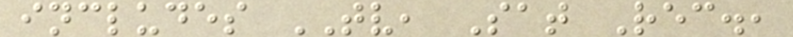includes TV, Sat Rec.,
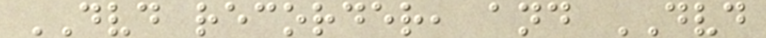DVD recorder, and DVD
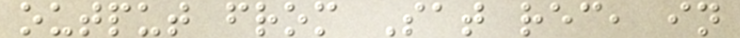output from Sat rec, in
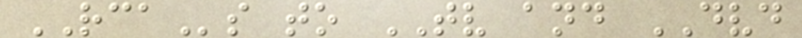RCAs to TV and DVD
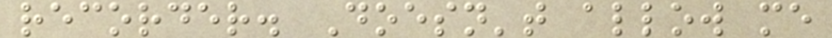recorder. Doesn't allow me
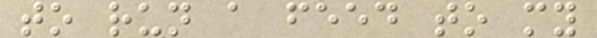to run a feed to my
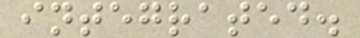integrated.
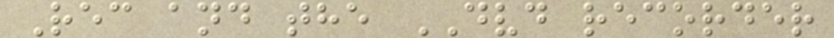Rec and the DVD recorder
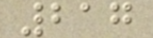217
